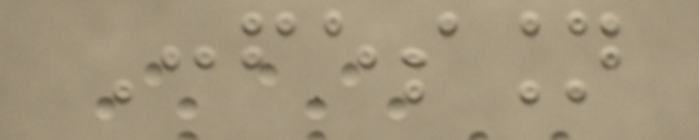Confession
